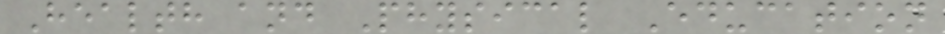Health and Physical Education
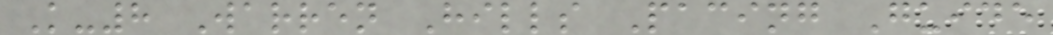K-8 Warren Hills Pacing Guide
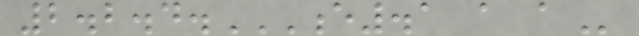2.2.4.E.1 A A
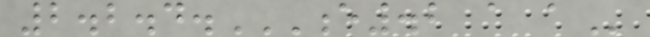2.2.4.E.2 A A
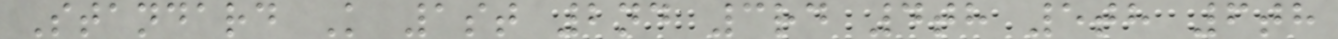Standard K 1st 2nd 3rd 4th 5th 6th
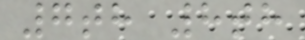7th 8th
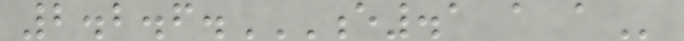2.2.6.E.1 A A
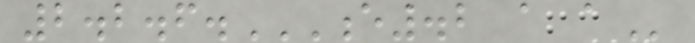2.2.6.E.2 A A
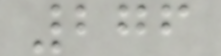276
